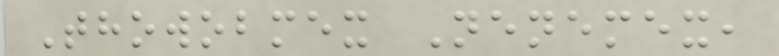Thowobmex Nenemex,
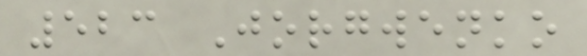523 Jorgwenko
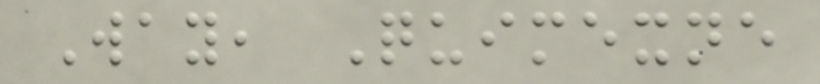Way, Quimexne
